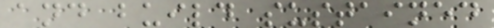and build sustained
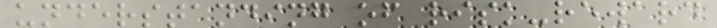understanding of risk-reward
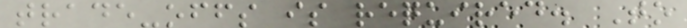trade-offs is required. To
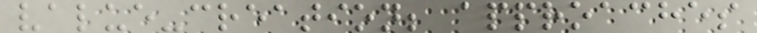value-creation; approaches
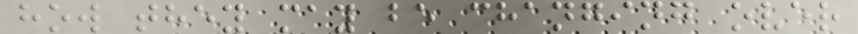how they may be changing over
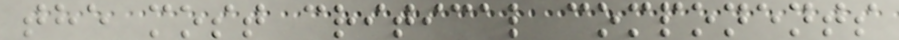the most critical components
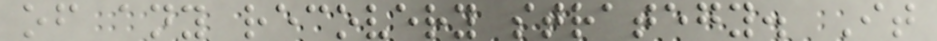of any recovery strategy. It
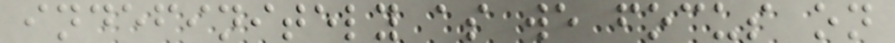indefinitely as we focus on
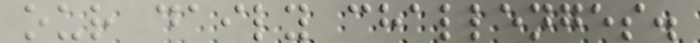our daily challenges.
